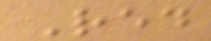Red
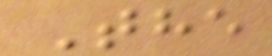The
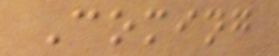Coming
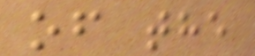of the
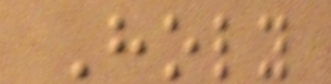Holy
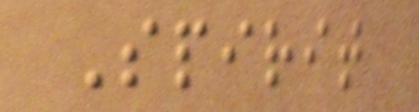Spirit
